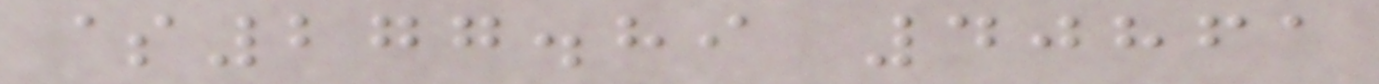$277.89 40861
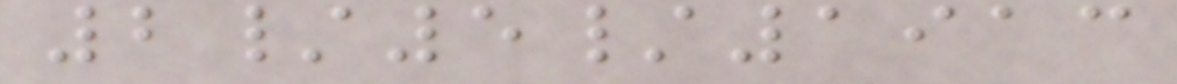2/5/1913
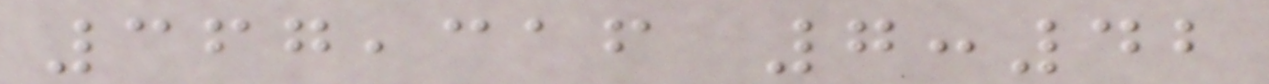367,316 7:42
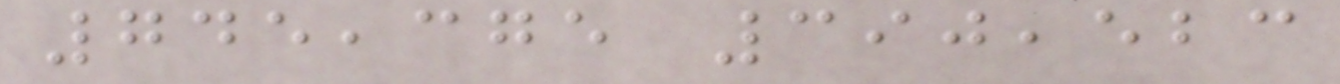745,375 390,523
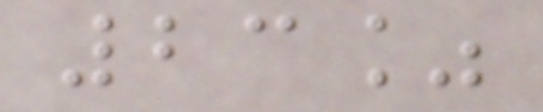23%
